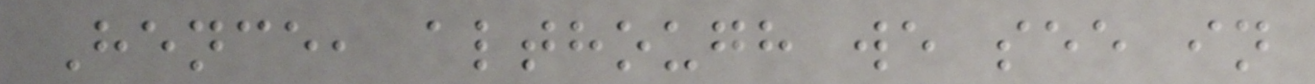Hence, although we see in
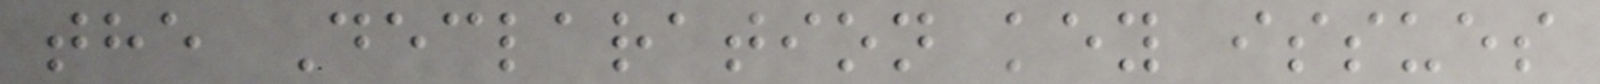the Declaration key issues
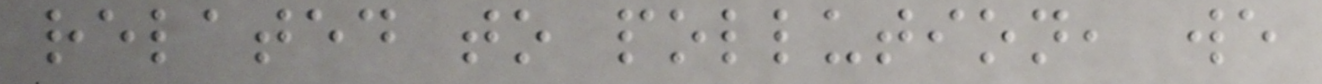related to pollution, we
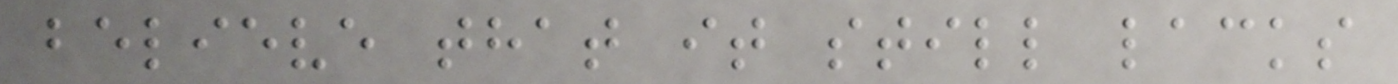believe that it still lacks
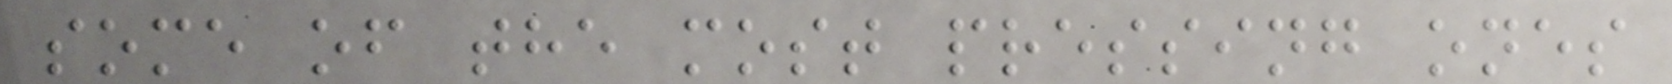some of the most pressing ones
